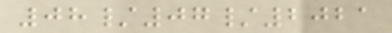08/07/2021
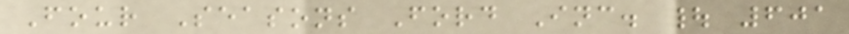Four Seasons Ford Inc. | 601
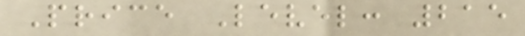Price Level: 215
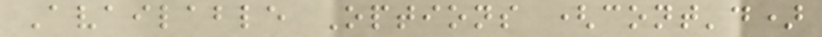Available Options (cont'd)
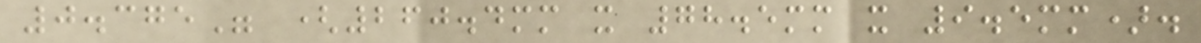0.375" (260.4mm x 78.5mm x 9.5mm).
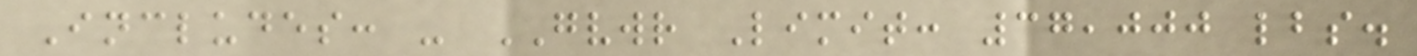Includes: - GVWR Limit: 37,000 lbs.
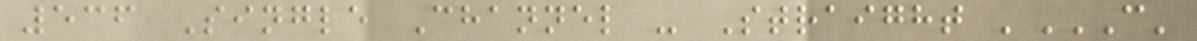536 Single Channel - Straight 'C'
